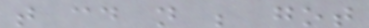that could not be got
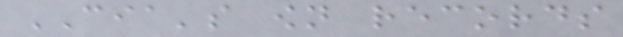CIA's own records
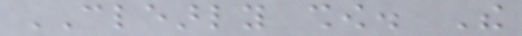CLEARLY show. The
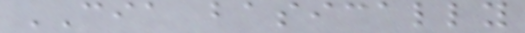CIA basically
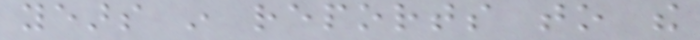years in reports to the
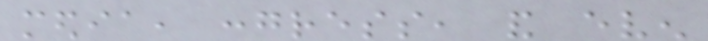media, congress, and even
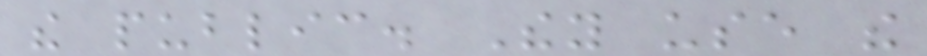the public. They use the
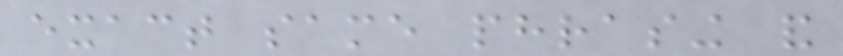exact same phrasing and
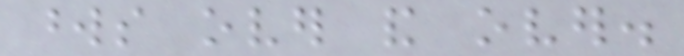words over and over.
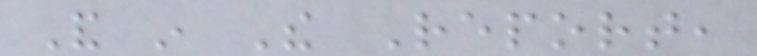And in The Report,
